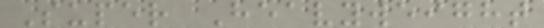Super Heavyweight
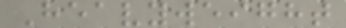Heavyweight
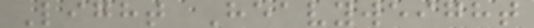Light Heavyweight
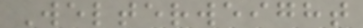Welterweight
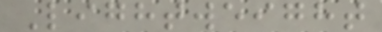Lightweight
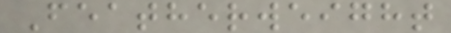Featherweight
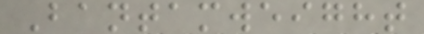Bantamweight
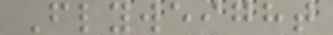Flyweight
